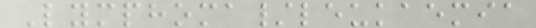Lymphoma/leukaemia
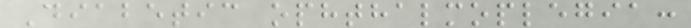Diabetic ophthalmoplegia:
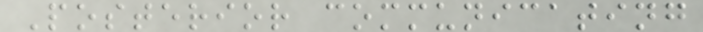Posterior communicating
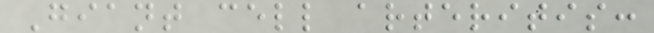Giant cell arteritis:
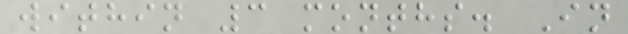within 3 months. In
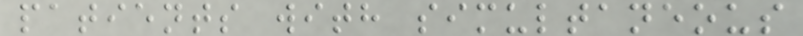patients with simultaneous
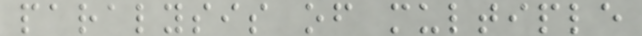paralysis of multiple
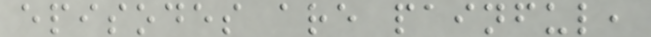episodes are painful,
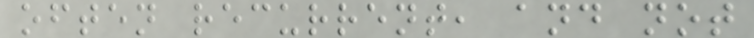often recurrent, and not
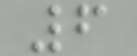6
